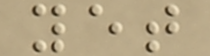yet
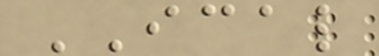ICAL
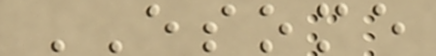ESOME
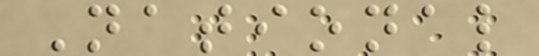National
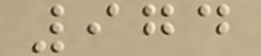974
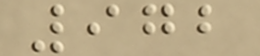972
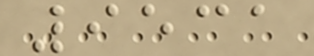9531
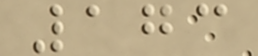173
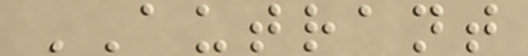AUTRANT
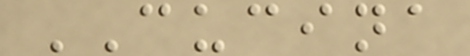CUCINA
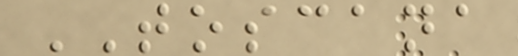TOSCANA
